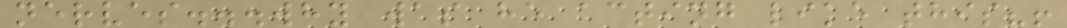nerves...why was he acting like this?!
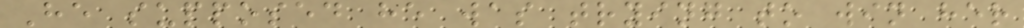He supposed he was trying to win her
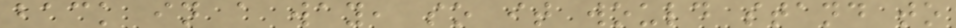back in a way, so it would stand to
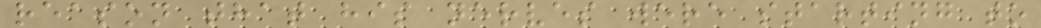reason that his nerves were starting to
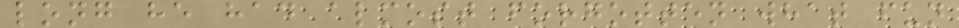long he had almost forgotten what fun
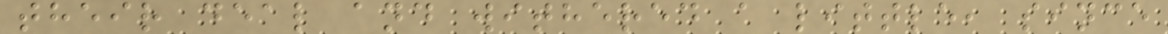their deal and withered a little, since
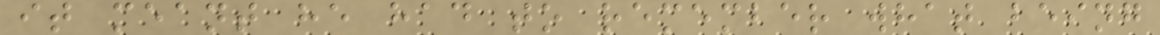it meant he had to remember what being
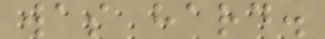was hard.
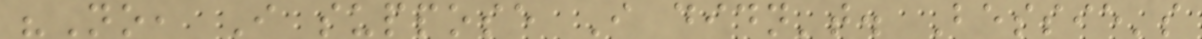"No, I suppose I didn't. Bessie's
